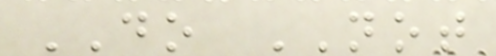DO NOT
